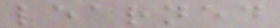learned
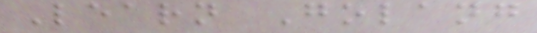Learn Golang
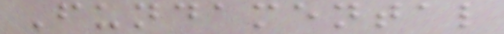Fundamental
